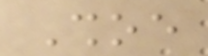Shoe
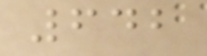642
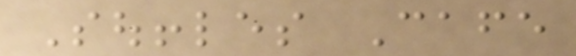Souffles Cafe
